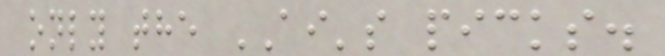only the AI's picks.
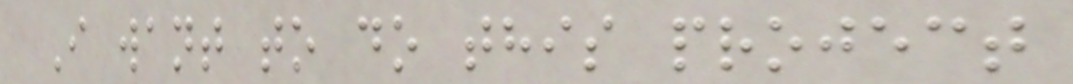I want to do this project
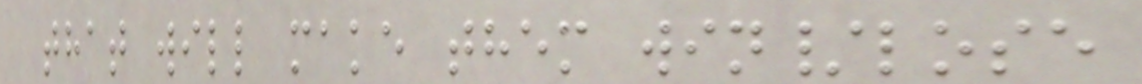that will make them win/lose
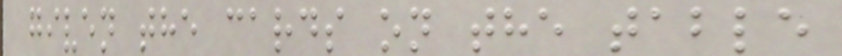given the cards on the table
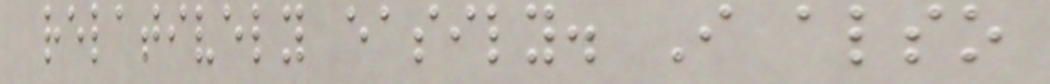relatively easily. I also
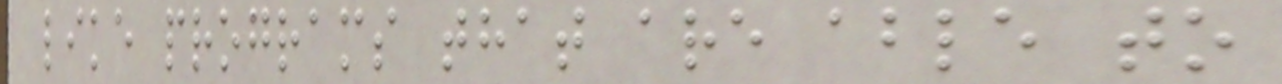like programs that are able to
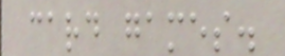card games.
